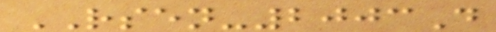RSEN-2003D
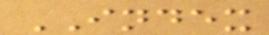INDEX
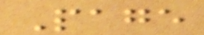Page
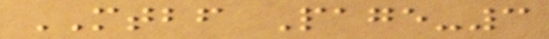MTBF Page-3
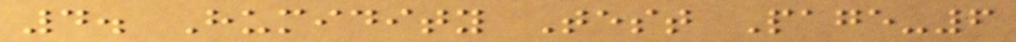4. Humidity Test Page-6
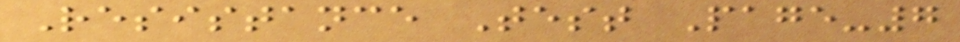Resistance Test Page-7
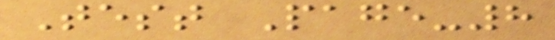Test Page-8
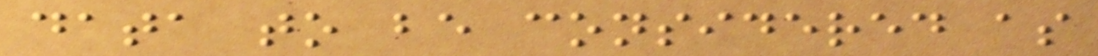data to be considered as
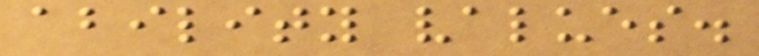ability values.
